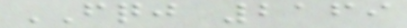FQJ 2169
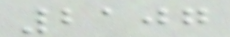2107
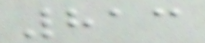813
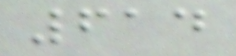614
